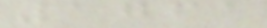1761
